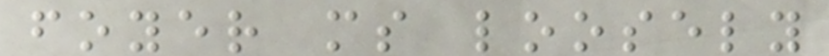foyer ms loosely
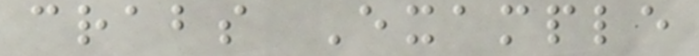crabs Example
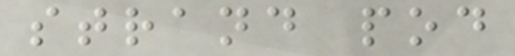strand pod
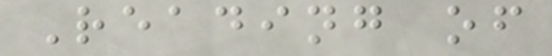Reading of
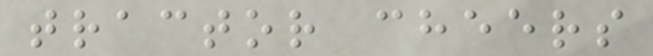tractor cheers
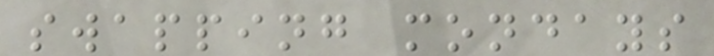swapping mondays
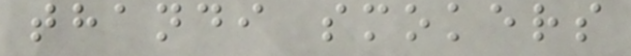thandi smokers
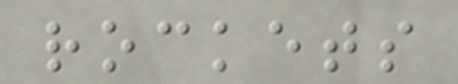rockets
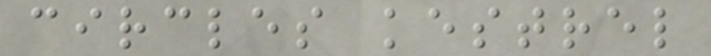circles kestrel
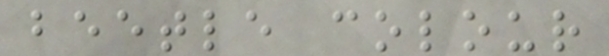beetle colour
